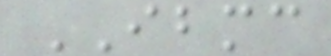IBMC
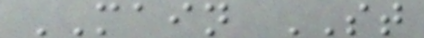MAIN ST
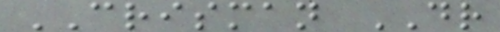CRISMAN DR
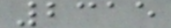2315
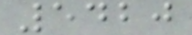5420
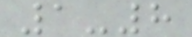1-8
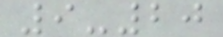9-20
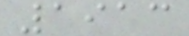1913
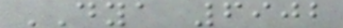DYA 6902
